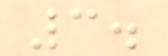3.
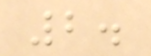2.
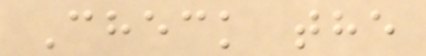Check the
